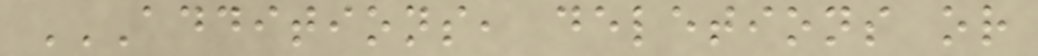ADDITIONS, DELETIONS OR
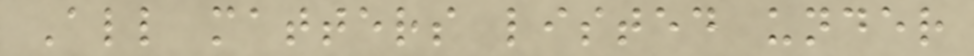All matters listed under
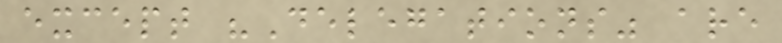except "Delegations" are
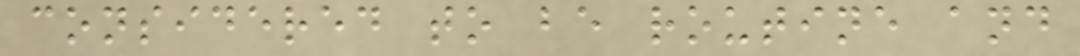considered to be routine and
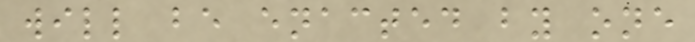will be enacted by one
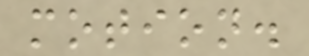motion.
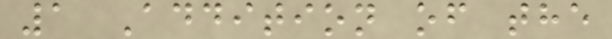1 Addition of the
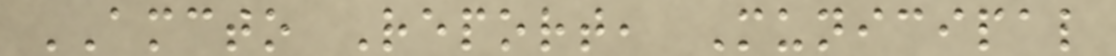AMCTO Report, Municipal
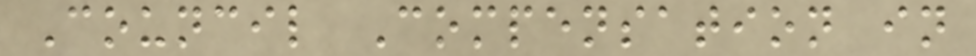Council Compensation in
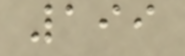199
